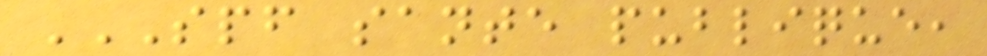SPF SANTE PUBLIQUE,
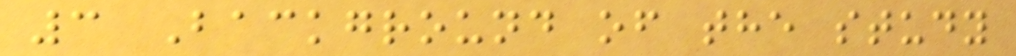3 Background of the study
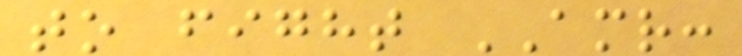to fight AMR:
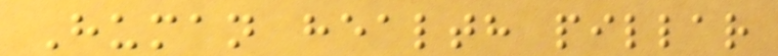Human health pillar
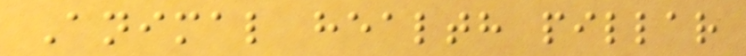Animal health pillar
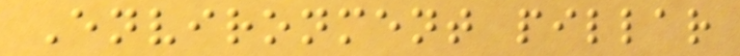Environment pillar
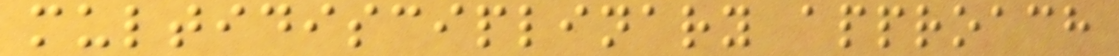multidisciplinary approach
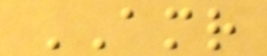AMR
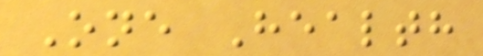One Health
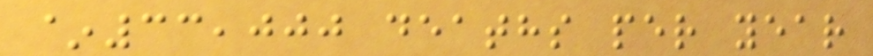~33,000 deaths per year
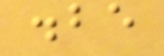.be
